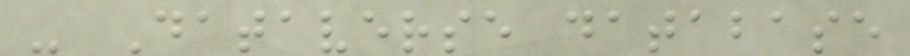- Dataverse database
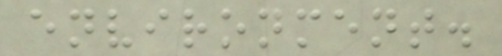environment.
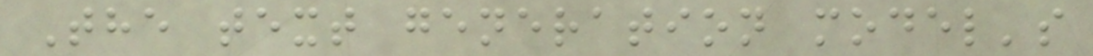The text generation model's
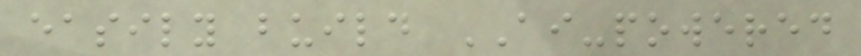easily build AI-powered
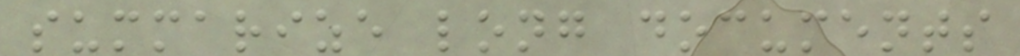summarize long documents
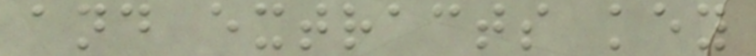and extracts key
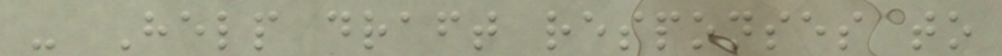- Help draft responses to
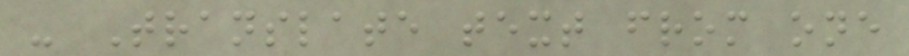- Translate text from one
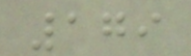179
